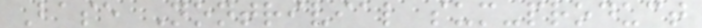Base Nontrivial sum-product
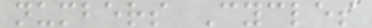numbers Cycles
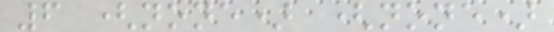6 (none) (none)
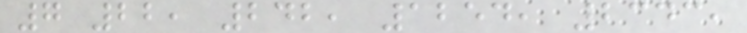7 22, 242, 1254, 2343,
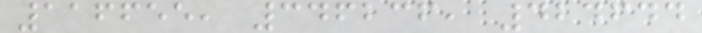116655, 346236, 424644
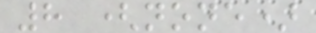8 (none)
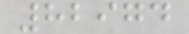82974
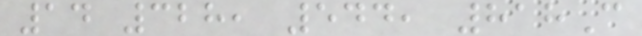14 328, 544, 818C
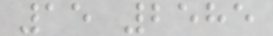15 2585
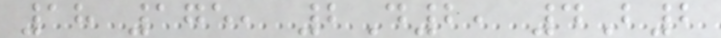18 175, 2D2, 4B2
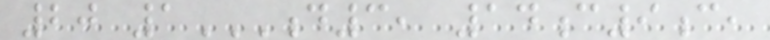20 1D3, 14C9C,
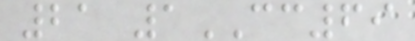21 1CC69
